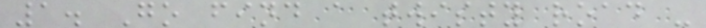1. Go find a twisty road -
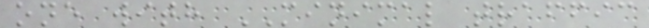one with MINIMAL traffic
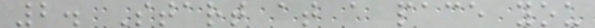2. Start at a pace you
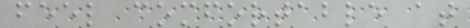feel comfortable at
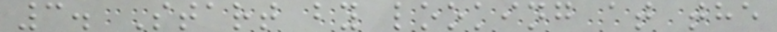3. Start by looking at the
